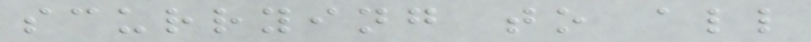scurrying to all
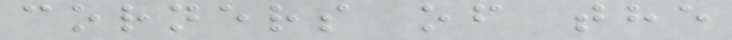corners of the
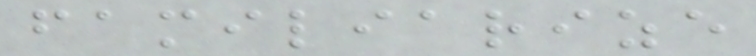familiarize
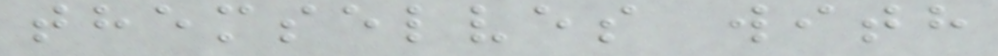themselves with
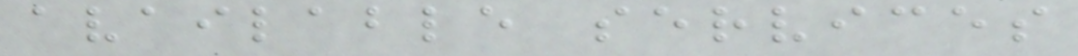available services
